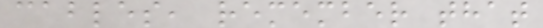cables, remember that
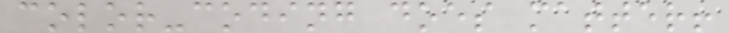color-coding does matter!
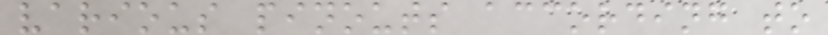various pinouts according to
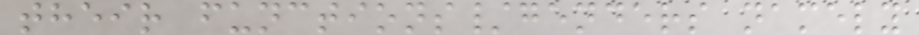their functions/genders namely
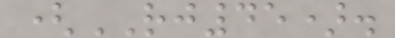(RJ45).
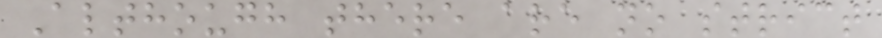Although there are no strict
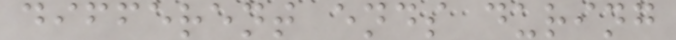different ends during
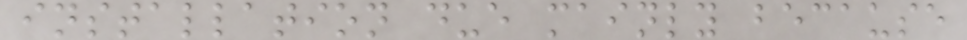installation due mainly because
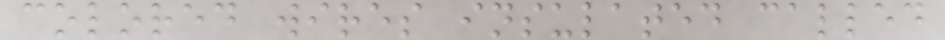colored wires insulated called
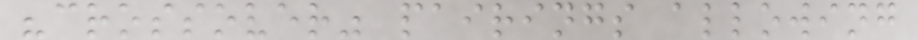"crossover" pairings allowing
